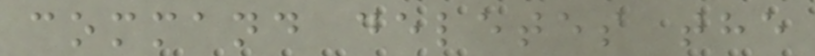command deletes the
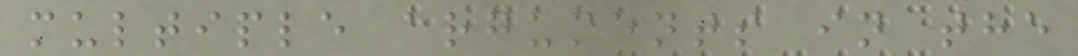multiple arguments in the
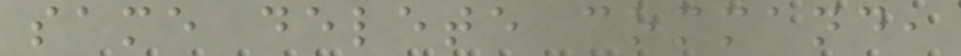same delete command,
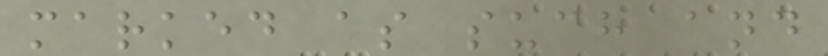marked as such and
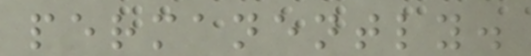permanently.
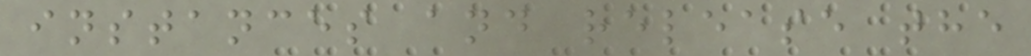instances and release the
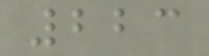223
